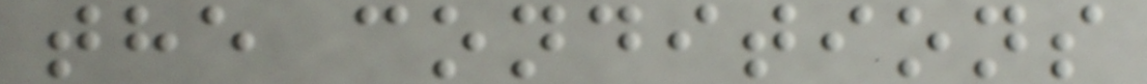the conditions
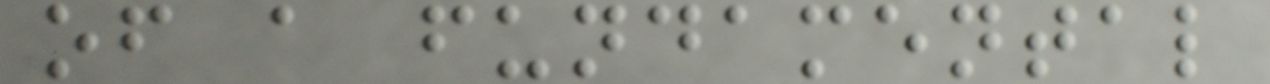of a fundamental
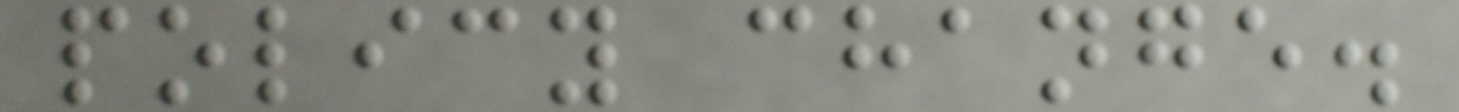policy change.
